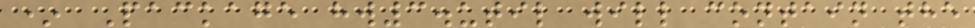* Package hw3.util will contain the
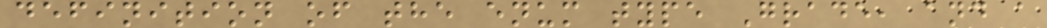definition of the enum type Grade, and a
